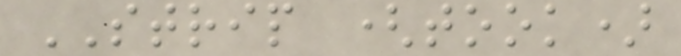STRIP (took)
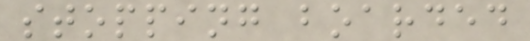stopping boarded
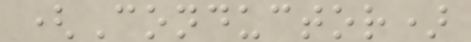(Conductor)
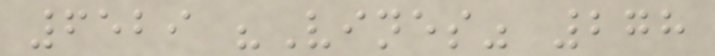6529 "Vines" 278
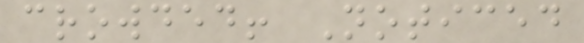crowded! Noticed
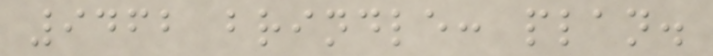9462 brindle: plan.
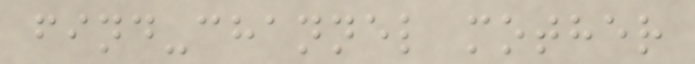find-channel mother
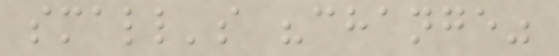small's "change"
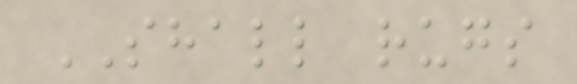SHALL rugs
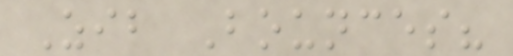Zib Bounces?
